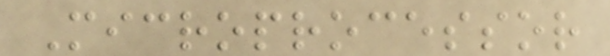Microprocessor
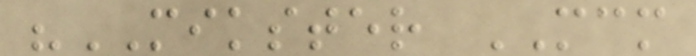"MIKSTER MCM
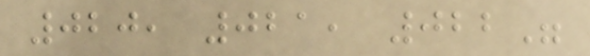020, 021, 022"
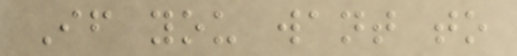If you want to
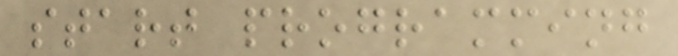start programming
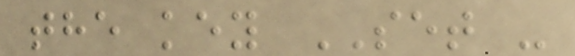the key SET -
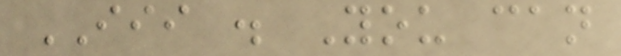III . You can
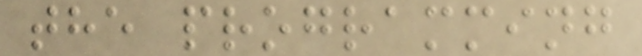the programming
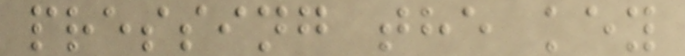pressing the key
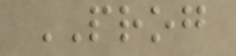PROG
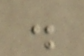.
